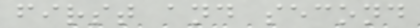first and second
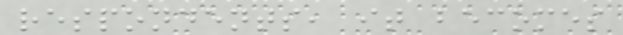respondents, it becomes
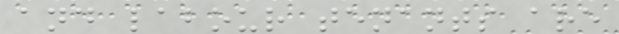and labour tenants are
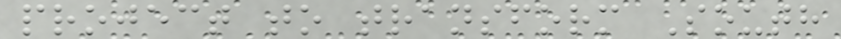project to transform South
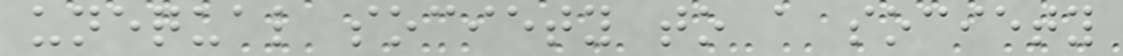unequal society to a society
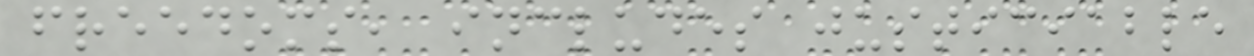freedoms, includes justiciable
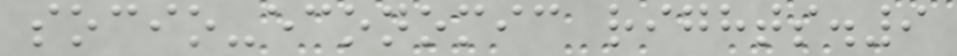socio-economic rights.9
